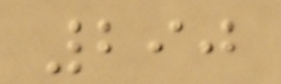290
